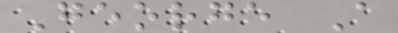George A
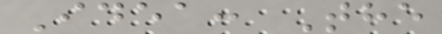Idea: The
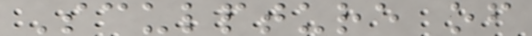Sculpture of
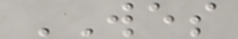WES
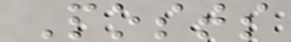Posts
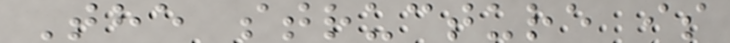The structure is
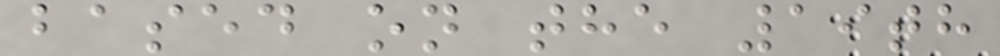based on the 19th
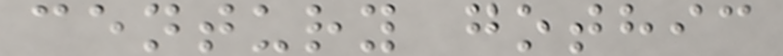century gothic
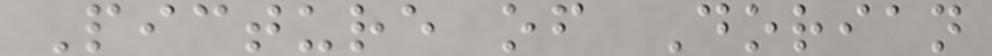Picture of Dorian
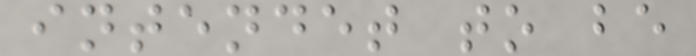intendet to be
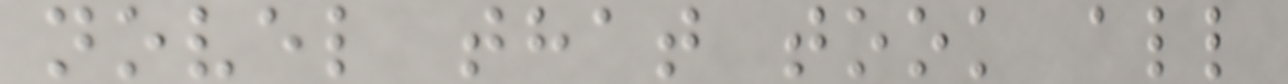novel that took all
